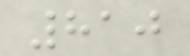810
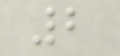2
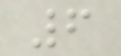6
